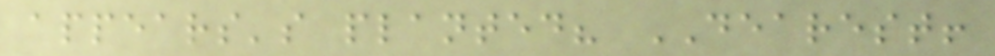appears's planted? DEAREST!
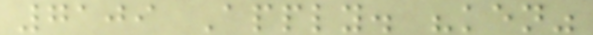7109 Apply. "ken"
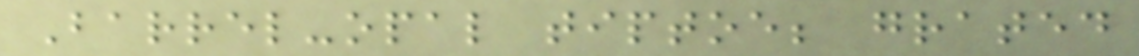Barrel-opal tiptoe; grated
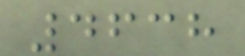4638
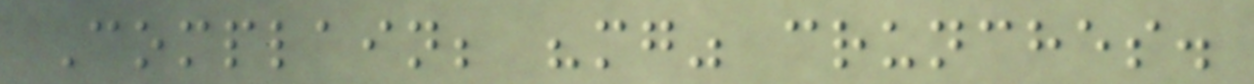Complain; "mg" crunches.
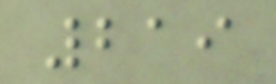219
